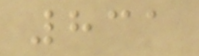831
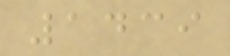1439
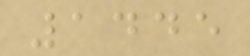1445
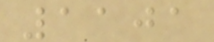1101
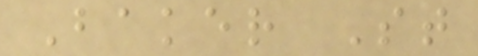Baker St
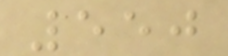550
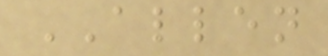ALLEN
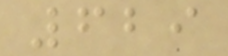629
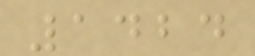1424
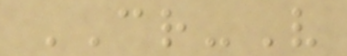CR-V
